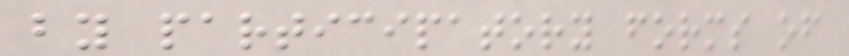by participatory forms of
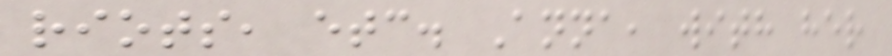riots, etc. Anna, with her
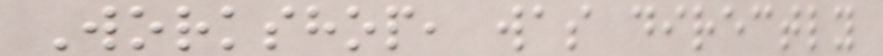Workshop, was directly
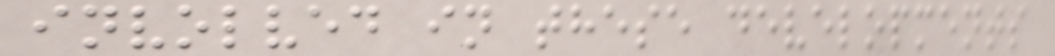involved in these developments
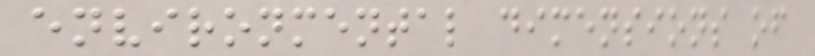environmental dimensions of
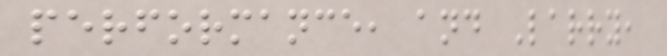performance, and Larry,
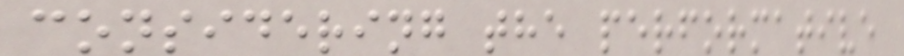considering the performative
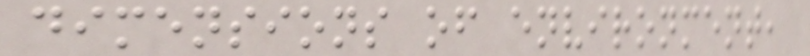dimensions of environment,
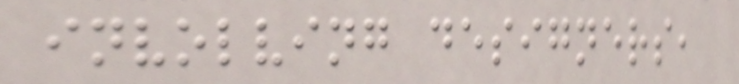involving designers,
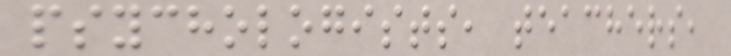psychologists, teachers,
